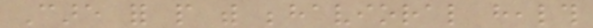Care for people with behavioral health
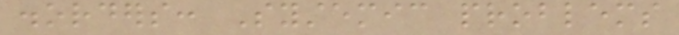disorders: Systemic problems
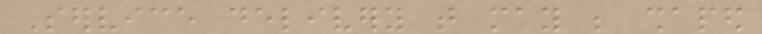Service delivery that may be shaped
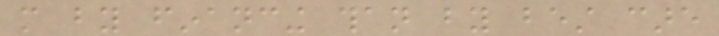more by financing than by best care
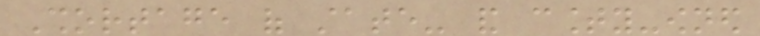Shortage of state- and county-owned
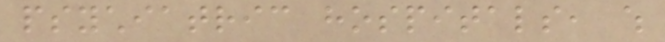psychiatric hospitals, which
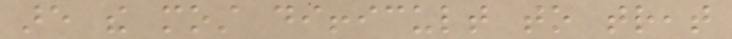are the most difficult to treat
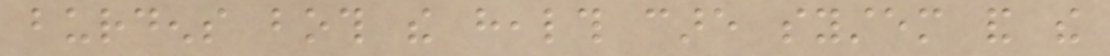burdens both the health care system and the
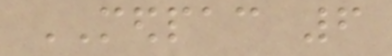MEDPAC 6
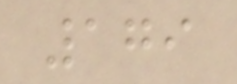179
